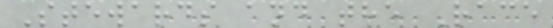Stewards and the Race
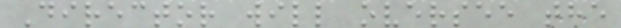Director will oversee the
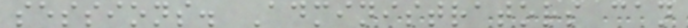sessions. Administrators can
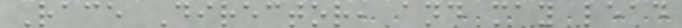Race Director, and may lead
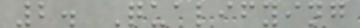2. Qualifying
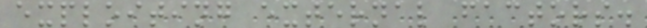exploiting external factors.
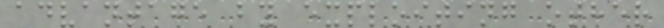advantage by exploiting other
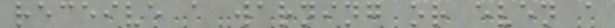receive a warning or even a
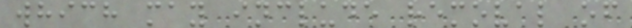which may include removal of
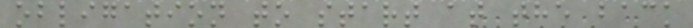obligation to start at the back
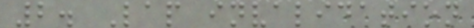2. Lap invalidation
